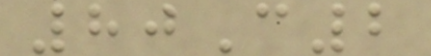80C2
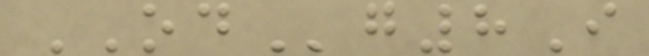ODg8I
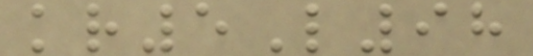kr5L98
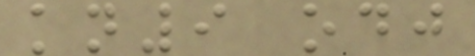kn9 odj
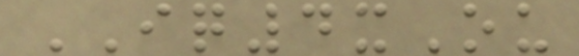IQ4xOu
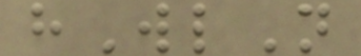hWlN
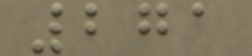271
